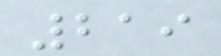219
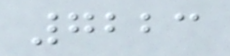7223
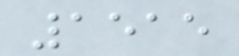1515
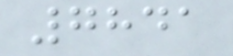7841
